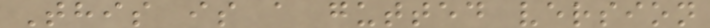This is a gutted version
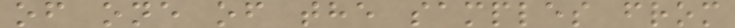of one of the samples from
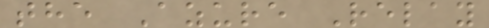the Azure Relay
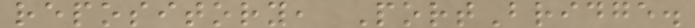repository, PortBridge.
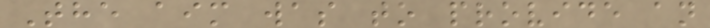The aim was to provide an
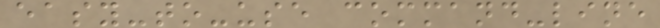easy-to-use command-line
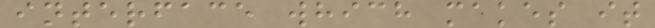interface which makes it
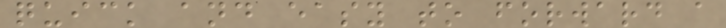quick and easy to forward a
